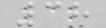38
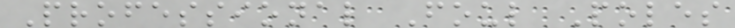Professional Foul Poles
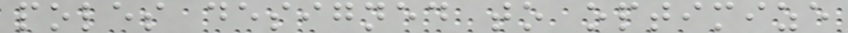poles designed to optimize
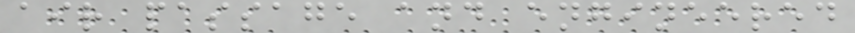air passage and engineered
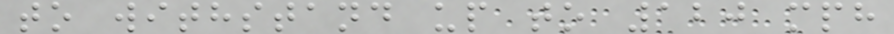to withstand up to 120 mph
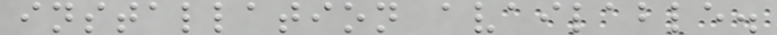installation available.
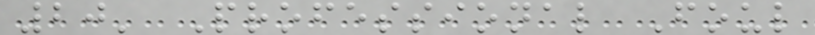20' Professional Foul
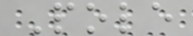Pole
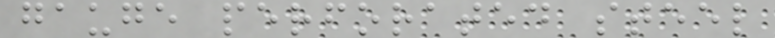gauge perforated steel
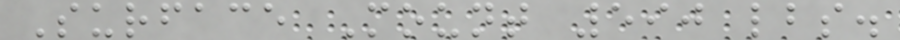Surface Mount 590 lbs.
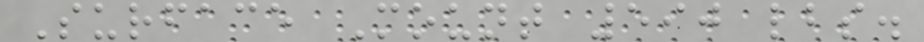Surface Mount 590 lbs.
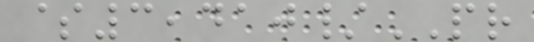$3,410/PR
